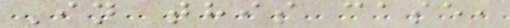In this case,
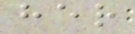her
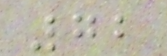72
